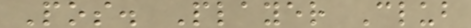Pos. Player Club
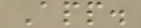App.
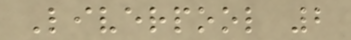Liverpool 2
